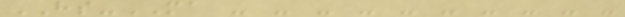HS-MA - - - - - - - - - -
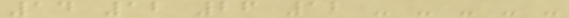14 12 26 12 - - - - -
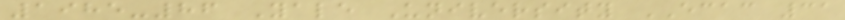1985-86 Yale University ECAC 31
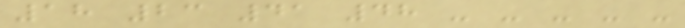18 23 41 48 - - - - -
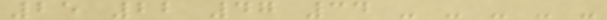25 22 47 34 - - - - -
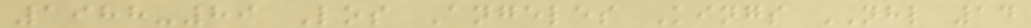1988-89 Los Angeles Kings NHL 14
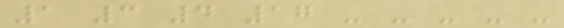1 3 4 17 - - - - -
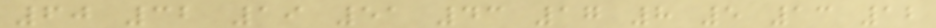60 32 19 51 43 17 8 5 13 12
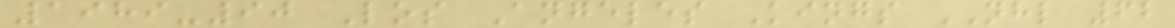1989-90 Los Angeles Kings NHL 62
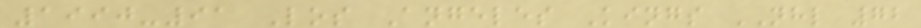1990-91 Los Angeles Kings NHL 72
